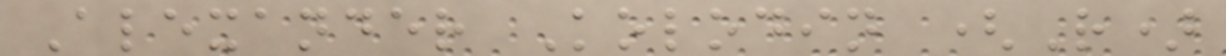Alexander Kolodin (R)
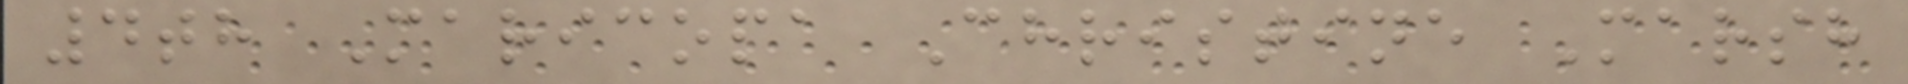4th Maricopa Christine Marsh
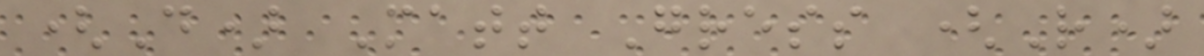(D) Matt Gress (R)
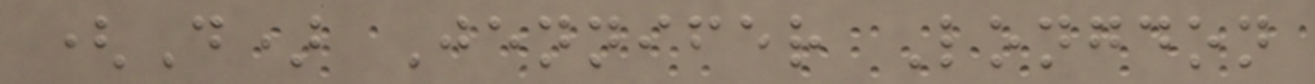(D) Jennifer Longdon
